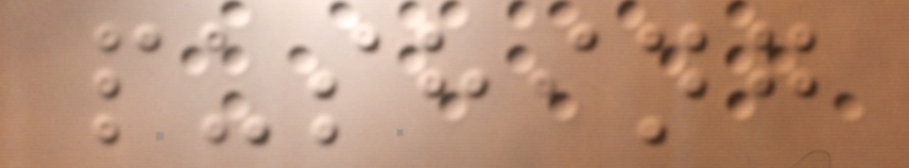pushing
